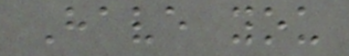Have you
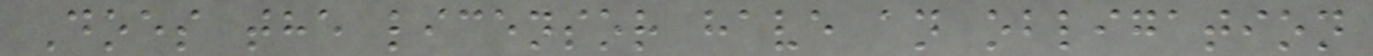Does the licensor have an obligation
